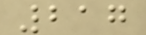217
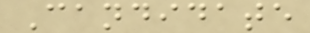Candidate
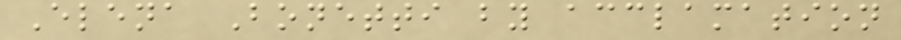Elena Bonetti by acclamation
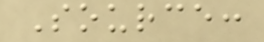Source:
